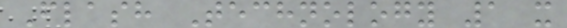Flash Technology 1 x
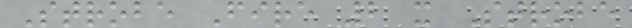Strobe Fire 2 x Strobe
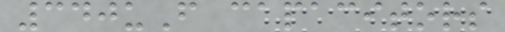340uF capacitors
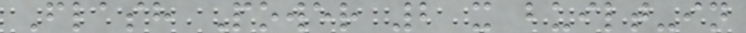Flash Power 2 x built-in
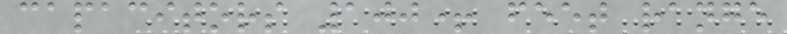capacitors 100+ feet range
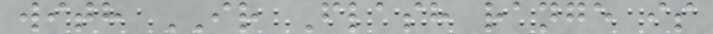with IR Flash range is
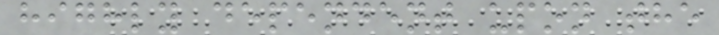highly dependent upon the
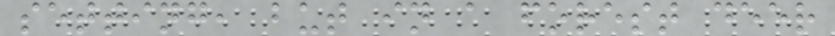setting, but in a forest deer
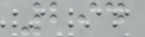294
